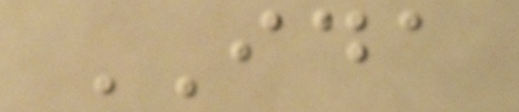IDA
